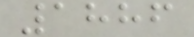1886
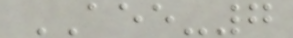AEE-7
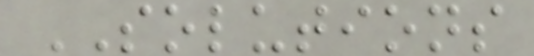SOLUTIONS
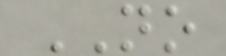NO
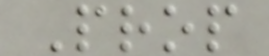Prop
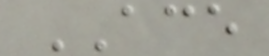ACE
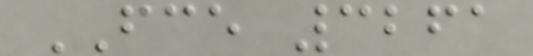FCE 3261
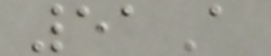51A
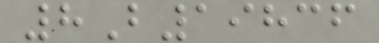8B19836
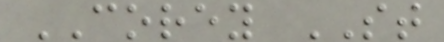COREY ST
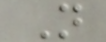N
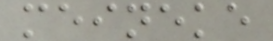meineke
